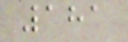181
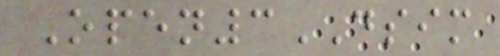Open3DSIM
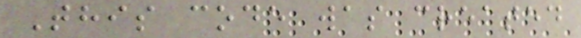This code was created
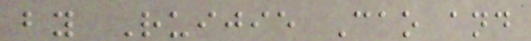by Ruijie Cao and
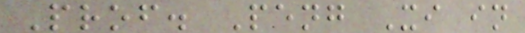Prof. Peng Xi in
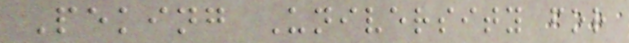Peking University for
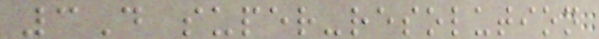3D super-resolution
